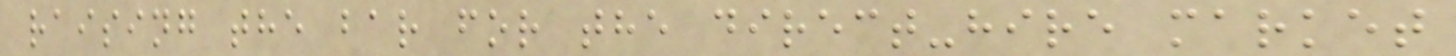raising the bar for the direct-hire market
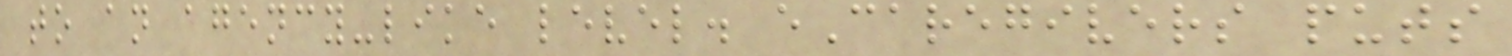to an agency-like level. eCaregivers puts
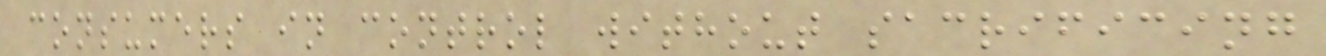consumers in control without sacrificing
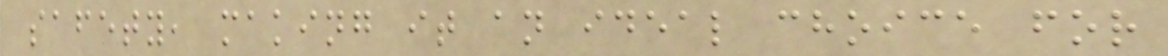safety, making it an ideal choice for
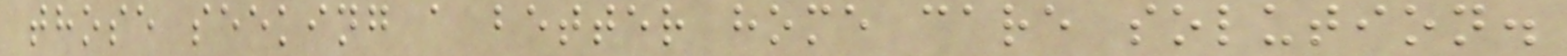those seeking a better home care solution.
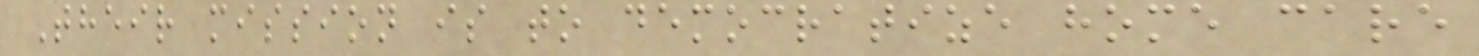Their mission is to democratize home care
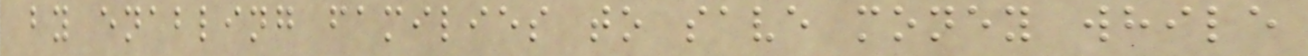by enabling families to save money while
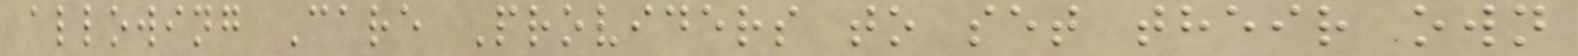allowing Care Providers to set their own
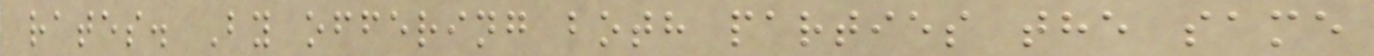rates. By offering both parties the same
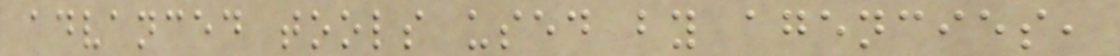advanced tools used by agencies,
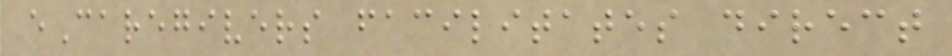eCaregivers facilitates direct
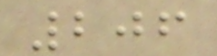206
